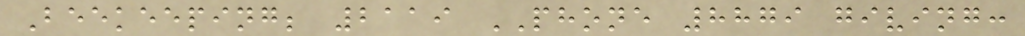Beekeeping; 2119 PHONE 8879 giving:
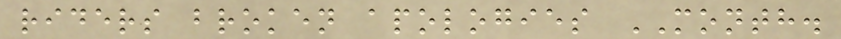riders broken apologies MONTH.
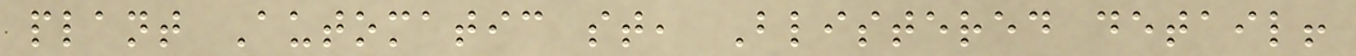plant Automatic st, Blistered detail!
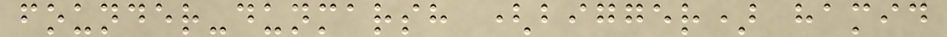founder-dunmarsh (bigger) hamid
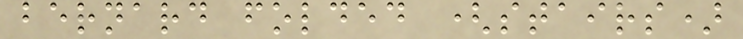bernard folded (stairs)
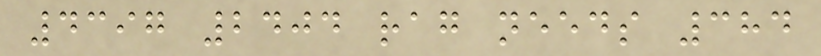4397 2404 rag needs 384
